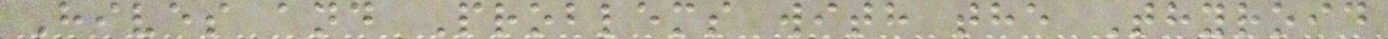Hives and Problems with the Thyroid
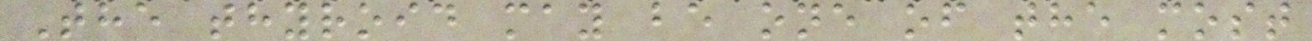The thyroid may be one of the most
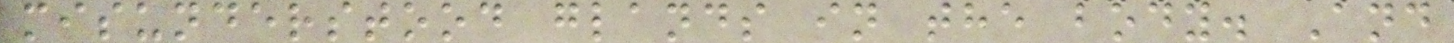misunderstood glands in the body. And
